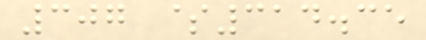307 $314.35
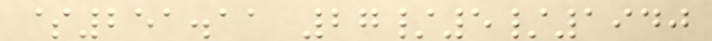$251.11 27/5/1940
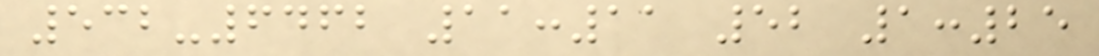532-6462 11:11 52 1:25
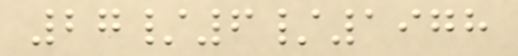27/6/1978
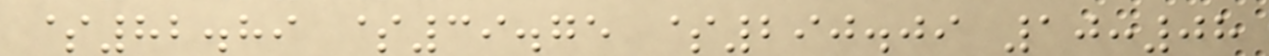$82.89 $39.75 $290.09 10:08
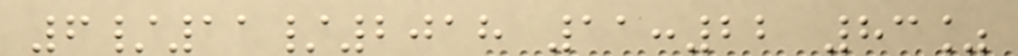6/11/2018 11:22 83%
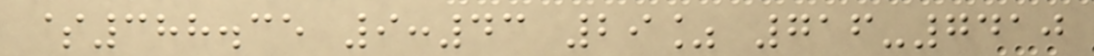$388.35 9:43 29% 716-7410
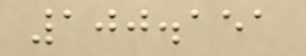100.151
